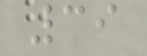39
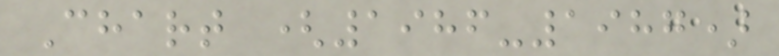Chart (1986-1987)
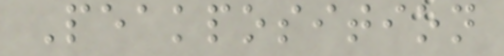Peakposition
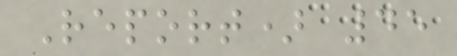Report) 45
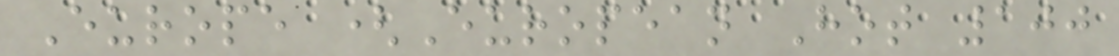Europe (European Hot 100
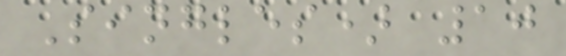Singles) 10
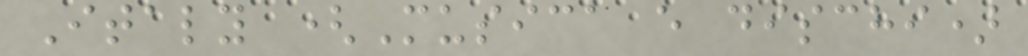Italy (Musica e dischi)
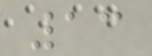13
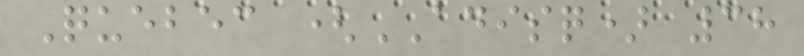Quebec (ADISQ) 38
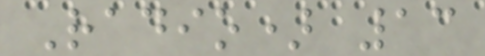Radio) 13
